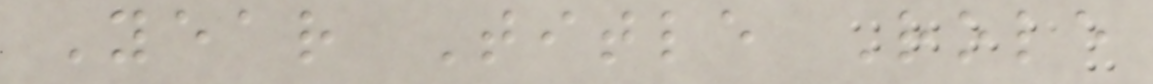Year Title Role
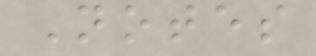Notes
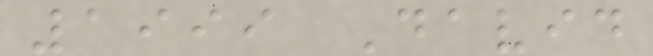1999 David
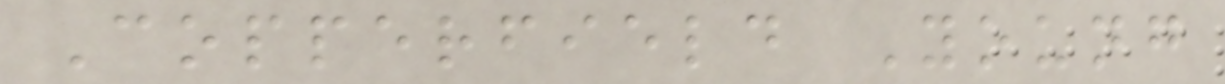Copperfield Young
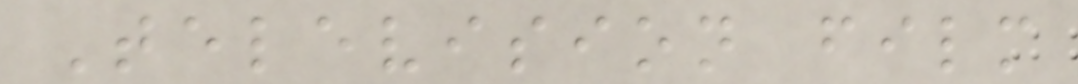Television film
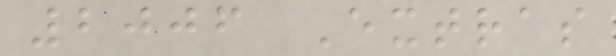2006 Extras
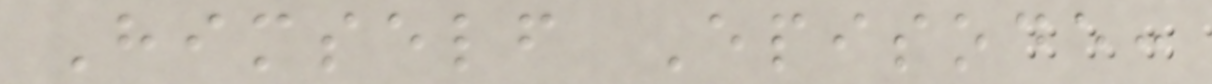Himself Episode:
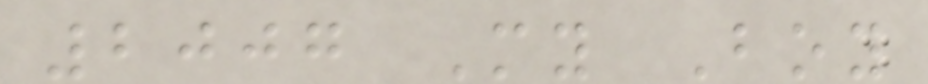2007 My Boy
